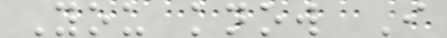You know I
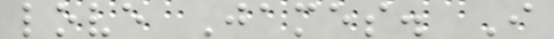love James. I
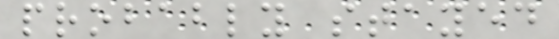probably stayed
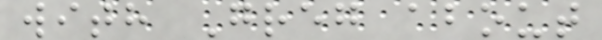with Greg about
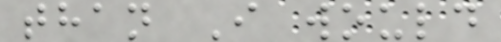than I would
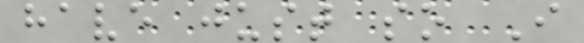have just so I
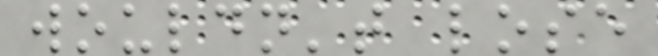wouldn't lose
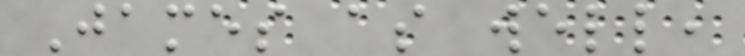James as well,
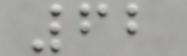62
